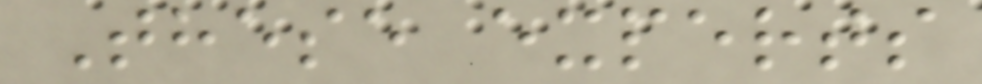These experts
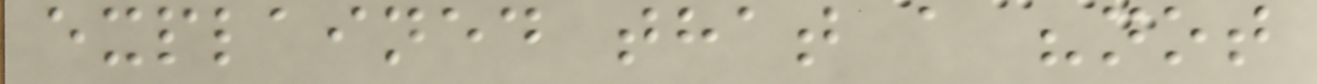explained that a "not
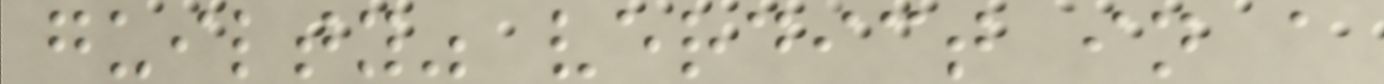guilty" verdict in a
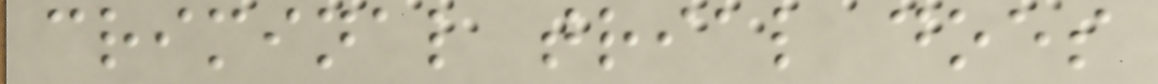criminal trial does
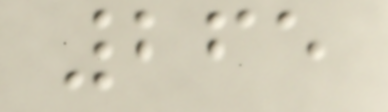265
